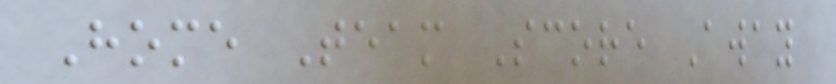Home Team Score Away
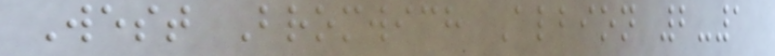West Bromwich Albion 2-1
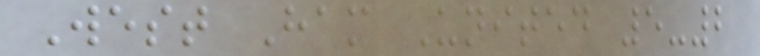West Ham United 5-2
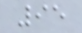95
